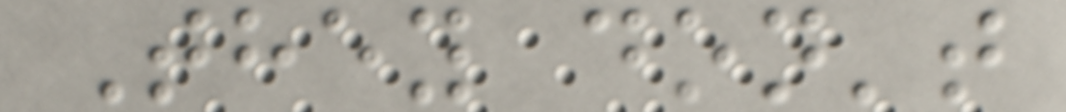They don't
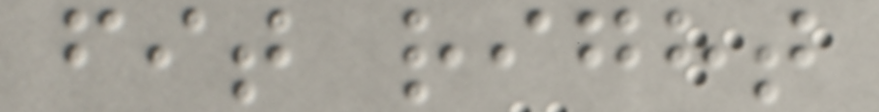fit right
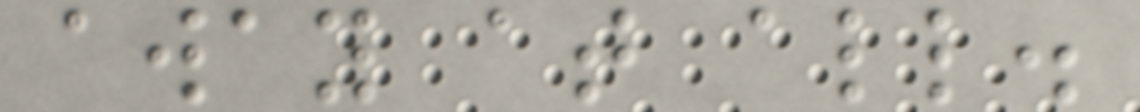away at all.
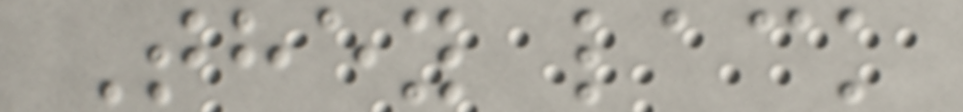They lack
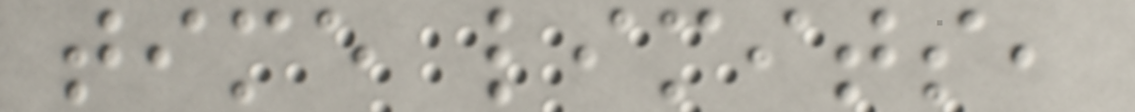time limits,
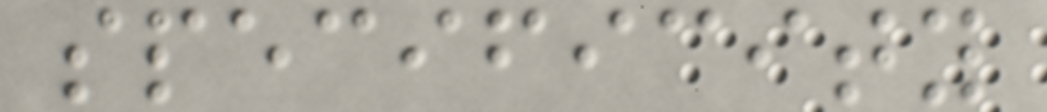specificity
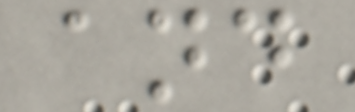and
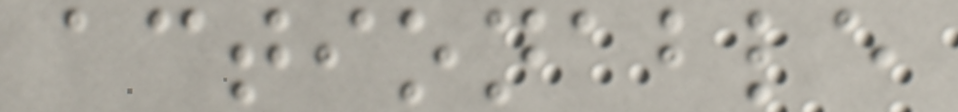actionable
